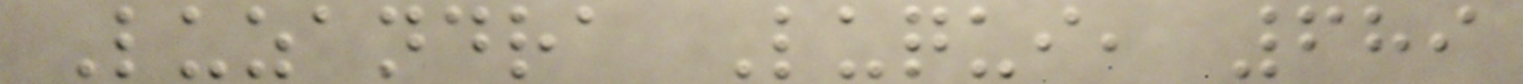Luzandra Luqui, 689
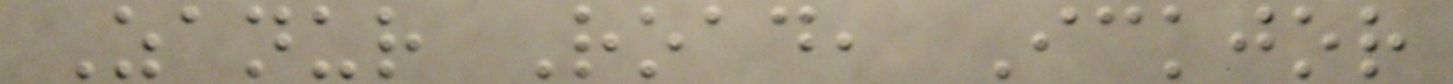Zanur Road, Ickjor
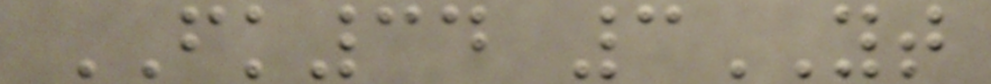FK34 3YT
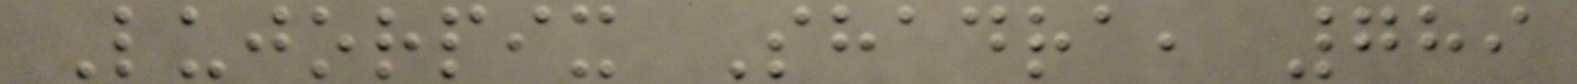Lujorpix Shadra, 789
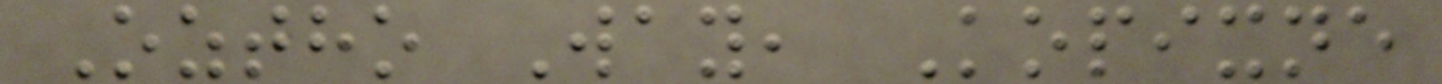Oztho Way, Kopixne
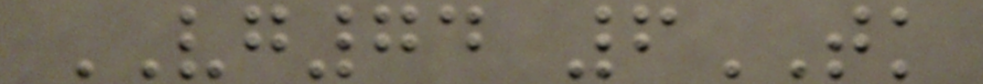VG74 6TK
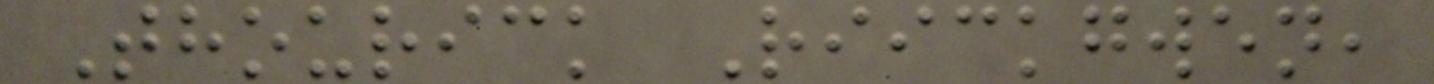Thourick Riickgwen,
